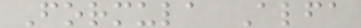Formula Alfa
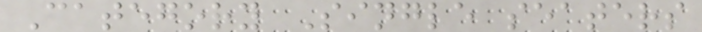Category Single seaters
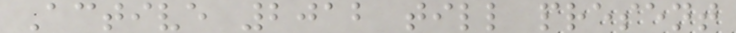Active 2012 till present
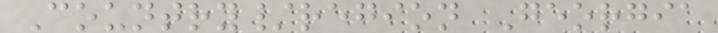Country/region Georgia
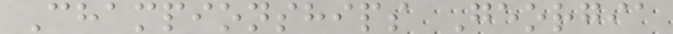Championships Georgia
